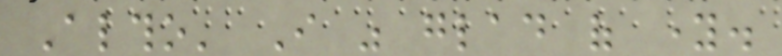Altho' I was glad of young.
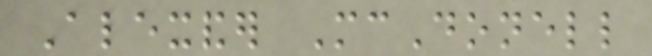Alexander McDonell
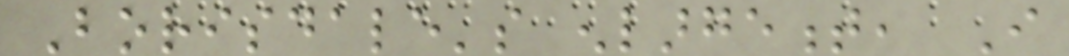Borisdale's enlargement, I
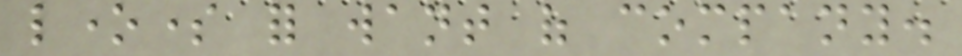lonesome for want of company.
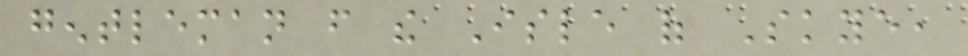gentleman from the Isle of Skye,
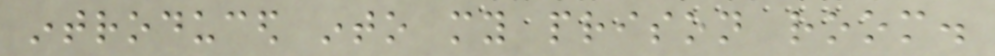introduced into my prison room.
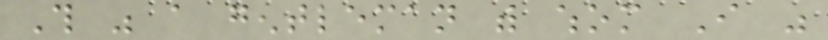This was a gentleman with whom I was
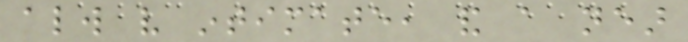always very intimate, and a near
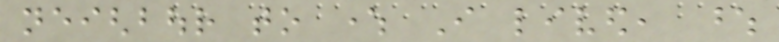neighbour to where I lived, whose
